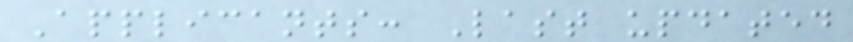Applicants: Last updated
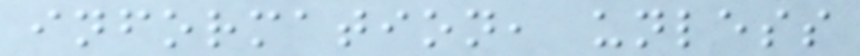information, unless
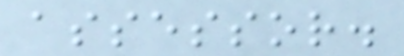assessor.
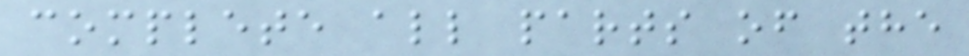complete all parts of the
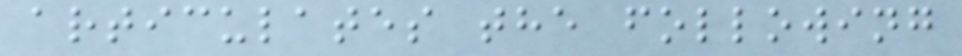articulates the following
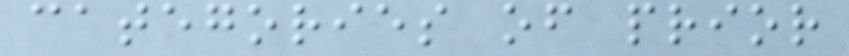categories of prior
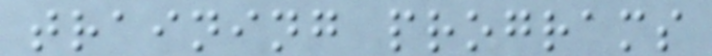training programs
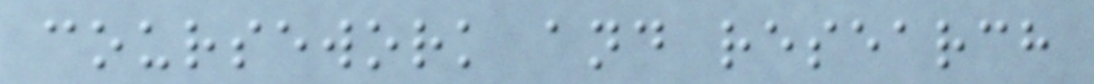coursework and research
